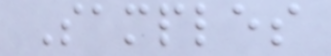Samples
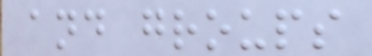and groups
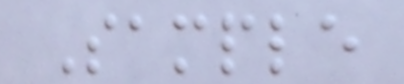Sample
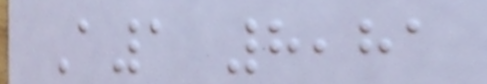A1 8,81
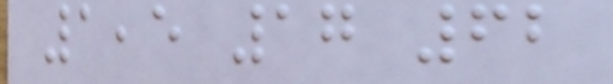1,5 17 62
